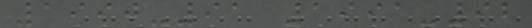1990-91 1991-92
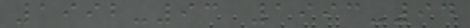1992-93 1993-94
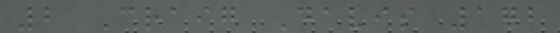2 Craig Davis 172
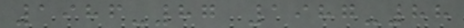1986-87 1987-88
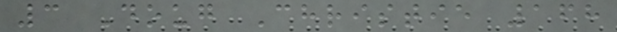3 Doug Christie 168
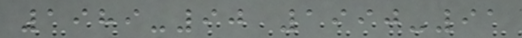1989-90 1990-91
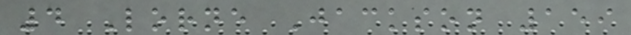4 Lorne Jackson 159
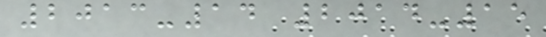2013-14 2014-15
